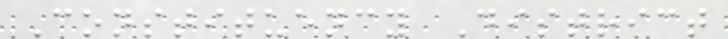Constituency District
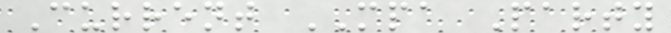Current MPA Party
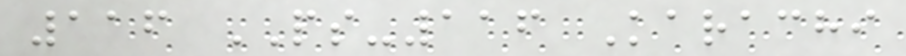116 PS-116 Karachi
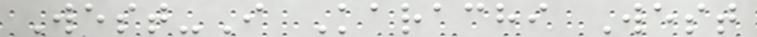West-I Karachi West
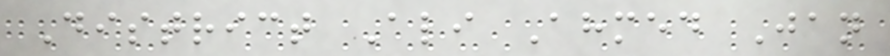District Ali Ahmed Jan
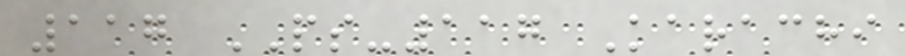117 PS-117 Karachi
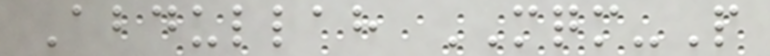Abdullah MQM-P
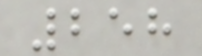258
